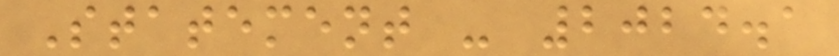Statement - 2024.1
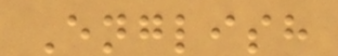English
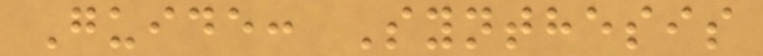Guide: Synthesis
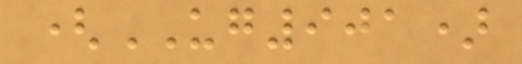(UG901)
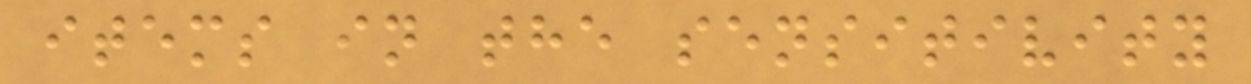items in the sensitivity
